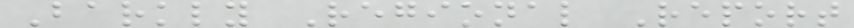Barkly Regional Report
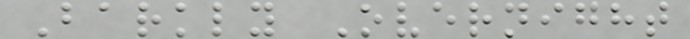Barkly Overnight
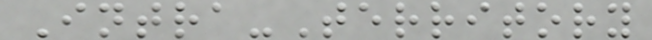Intra-Territory
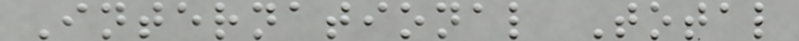International Total
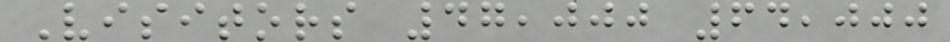Visitors 47,000 64,000
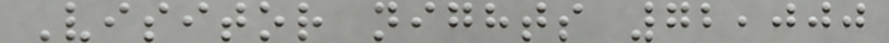Visitor nights 72,000
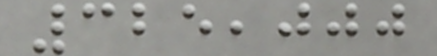325,000
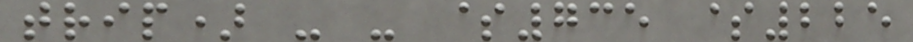trip) - - $735 $225
